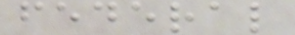federal
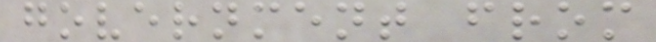government from
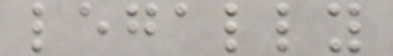legally
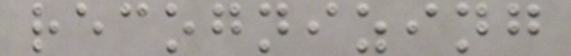recognizing
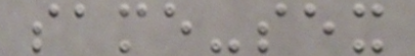same-sex
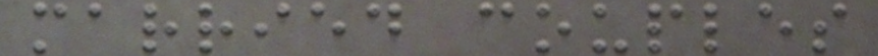married couples
